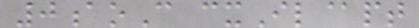0aoC cxIl@pt
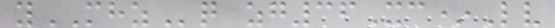yMHZq zg36Xc*Lv
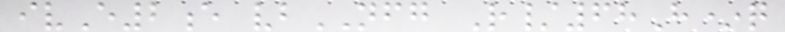ivE2e vbNFG R/68H*q
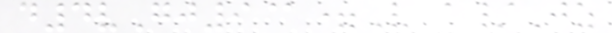d4vGj9@=V a/Jz
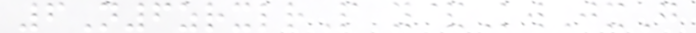6N6zrxlrP y&KwJxG
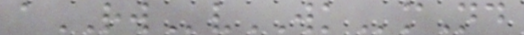aRWvWKmNd
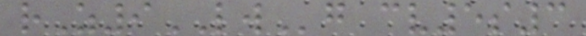rZ9LWg cv5s3
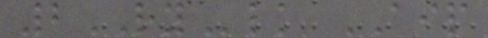2RYlk AIP
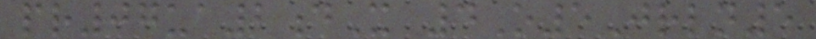pr07ua2dX 4O5Jrln5
